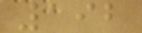192
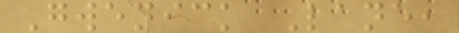Gwenick Lane,
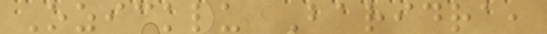Ozicklu Baridra,
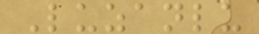Luzanlu
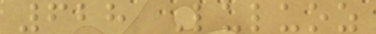628 Luluoz
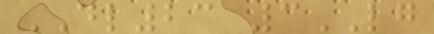DL23 3LG
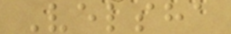Velsha
